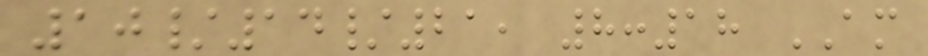10/14/21, 8:18 AM
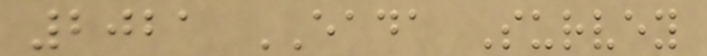2021 EADA Survey
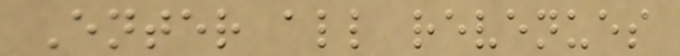Enter all revenues
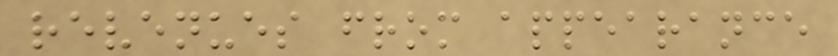revenues from appearance
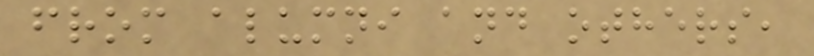from alumni and others,
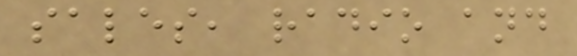sales, radio and
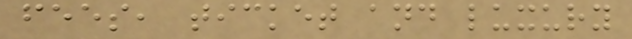fees, ticket and luxury
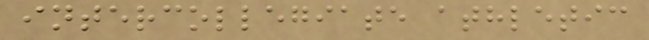intercollegiate athletic
